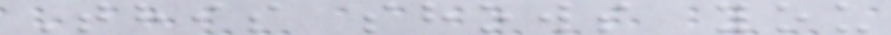This shows you
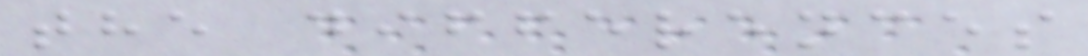the differences
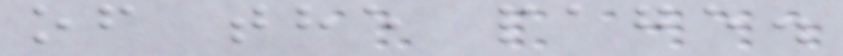of the page.
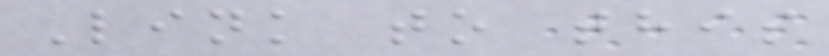Link to this
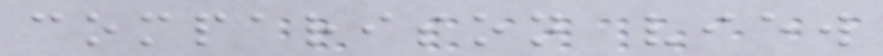comparison view
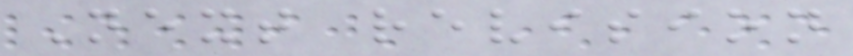Next revision
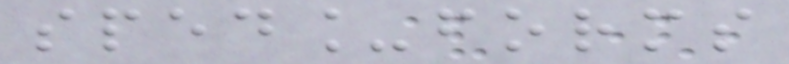sped_forms
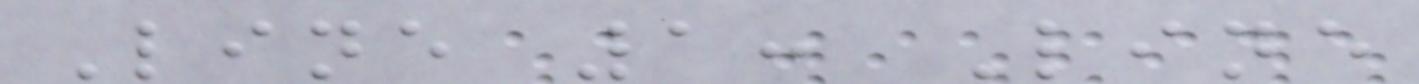Line 1: Line
